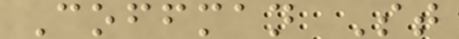Coffman St
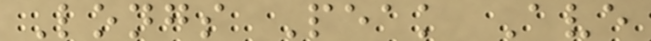Longs Peak Ave
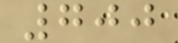700
